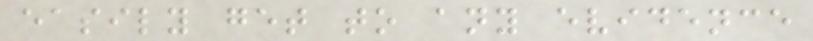easily get to any evidence
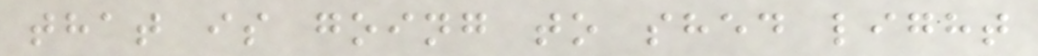that is going to shed light
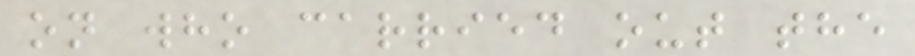on who carried out the
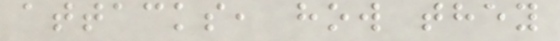attacks, how they
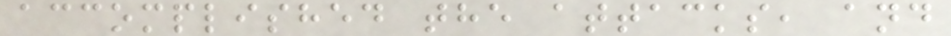accomplished the attacks, and
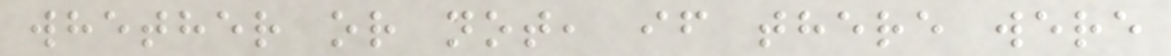whether or not, if there were
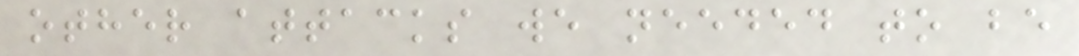other attacks we needed to be
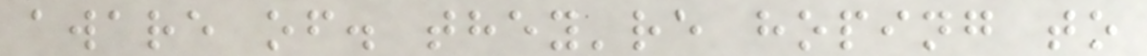aware of. they're hoping to
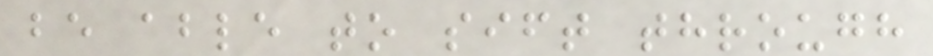be able to sift through
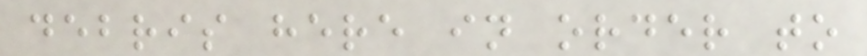debris here in order to
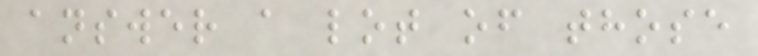answer a lot of those
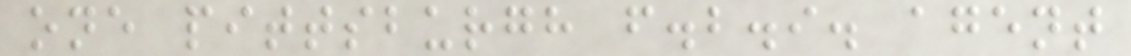one pittsburgh f.b.i. agent
